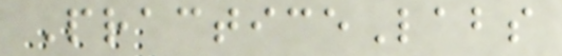PracticeLabs
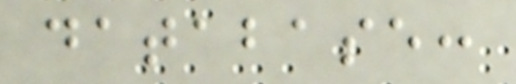database:
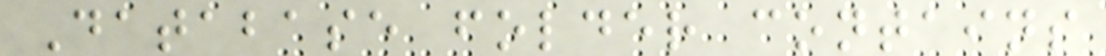Database folder contains
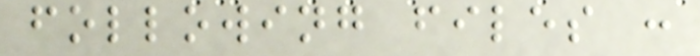following files :
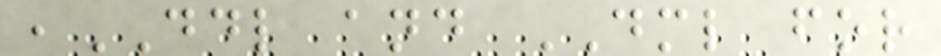,DDL and DML for
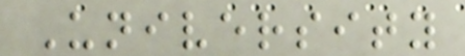University
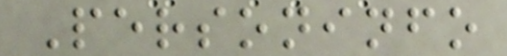Personinfo
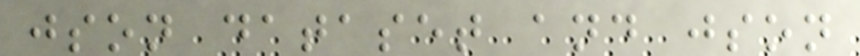json dataset and json
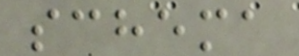schema
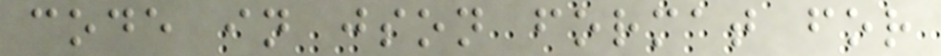code in json format for
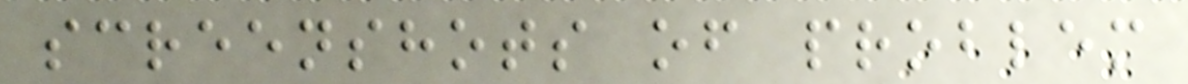screenshots of problem
